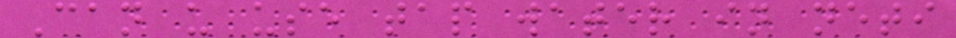Can u use tap water in neti
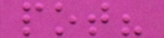pot?
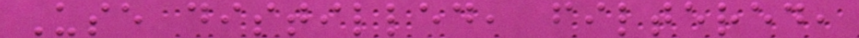Use distilled, filtered,
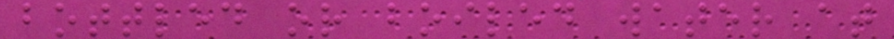bottled or boiled water at
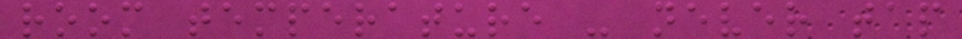room temperature - never tap
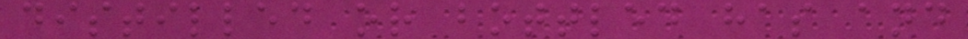distilled or bottled has and
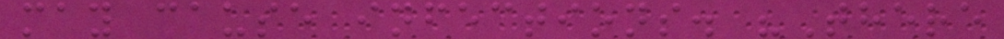may cause infections. "There
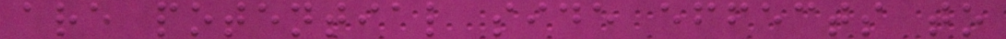are potential side effects to
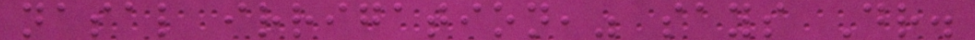nasal irrigation," says Dr.
